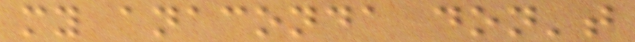my anaconda don't
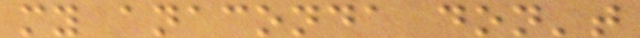my anaconda don't
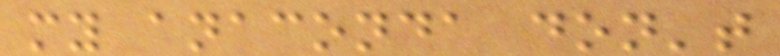my anaconda don't
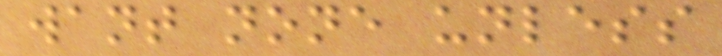want none unless
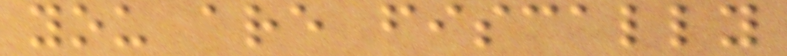you are fiscally
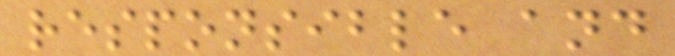responsible and
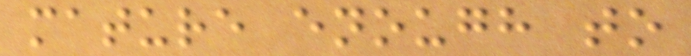mature enough to
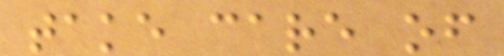take care of
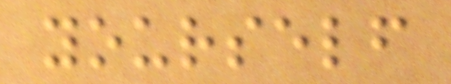yourself
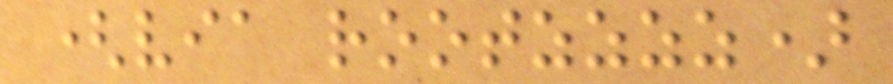(via rootzzzz)
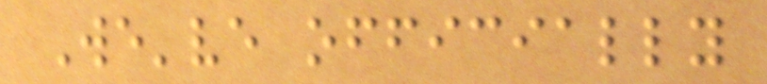We've officially
